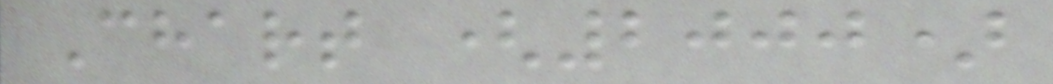Chart (2000)
